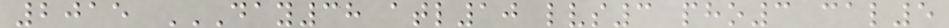2015 DAY38 ATL10 LVS3 PHO3 CAL5
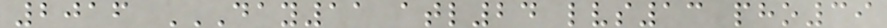2016 DAY11 ATL24 LVS13 PHO39
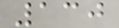130
